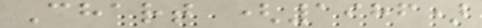Chart (1986)
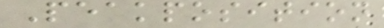Peakposition
